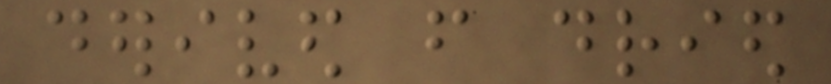derived from dried
